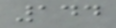144
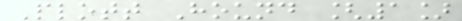Plott Hound [1]
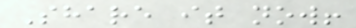Share it now!
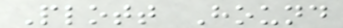Plott Hound
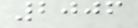2006
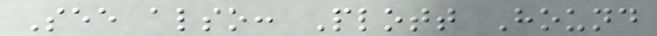See also: Plott Hound
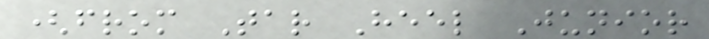(from Tar Heel Junior
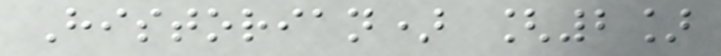Historian) [2]
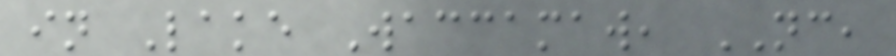in Lake Waccamaw, NC,
